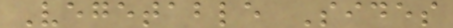Vegetable Sides
